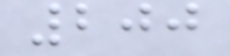200
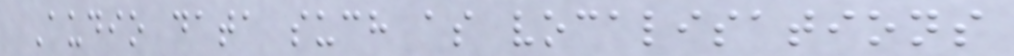Audio data such as vocalisations
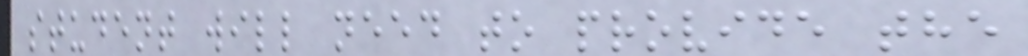student will need to provide the
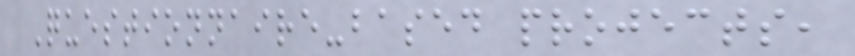Questionnaire-based projects,
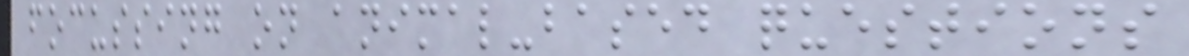focussing on animal-based questions
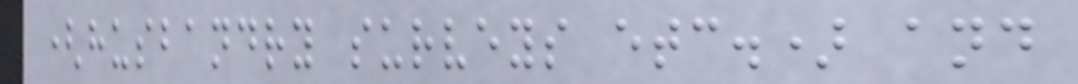(husbandry surveys etc.) and
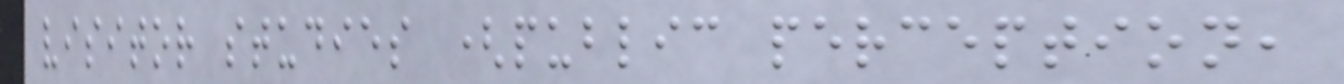visitor studies (public perception,
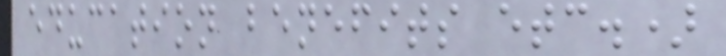education benefits etc.)
